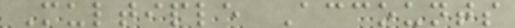Multiple Accounts
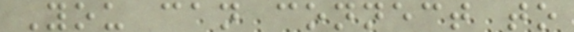You can connect to
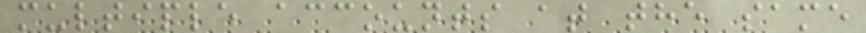multiple accounts at the same
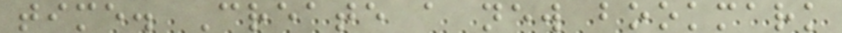time. Create a new bookmark
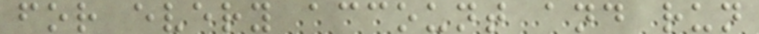for every account and run
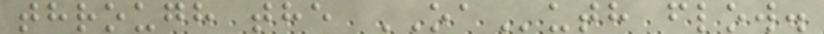through the OAuth flow.
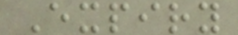Expiry
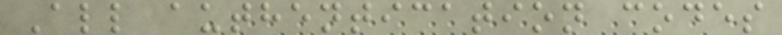All authentication codes
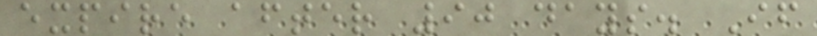expire after 90 days. If
